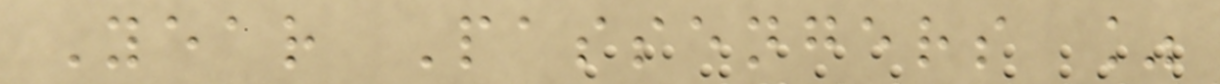Year Passengers %
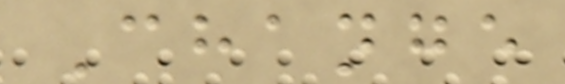Change
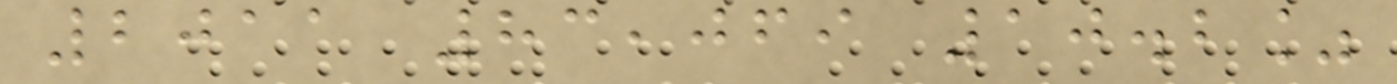2011 83,069 10.2%
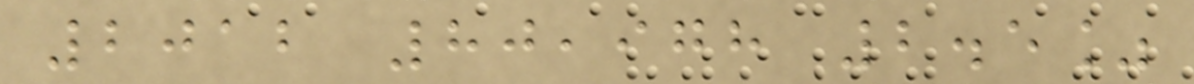2012 80,978 2.5%
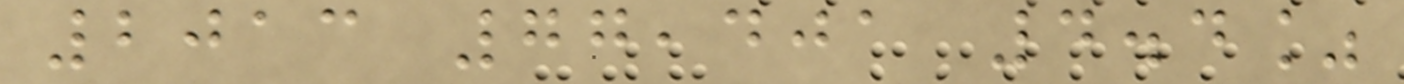2013 77,401 4.4%
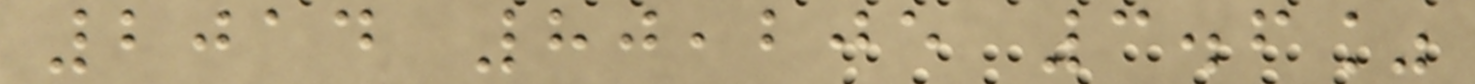2014 80,205 3.6%
